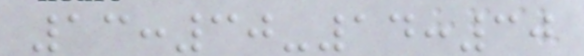13:30-14:30
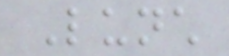Lunch
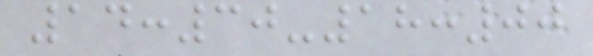14:30-18:00
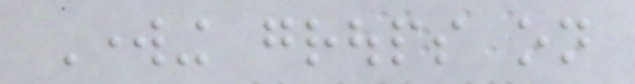Working groups on
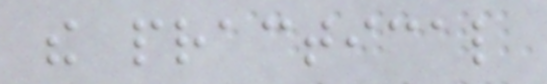the practical
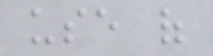use of
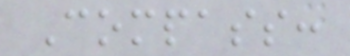Compass:
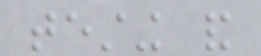testing and
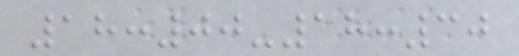18:00-18:30
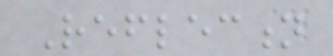Reflection
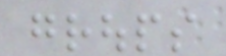groups
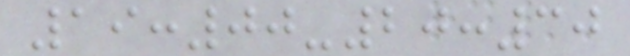19:00-20:30
